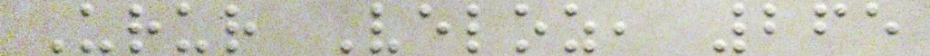Urur Veloz, 265
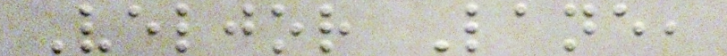Veljor Lane,
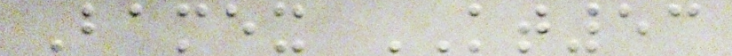Bamex KT53
